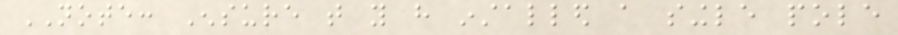NOTE: Ensure that you have installed a single pole
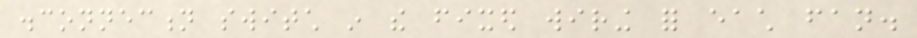disconnection switch in the fixed wiring for each fan.
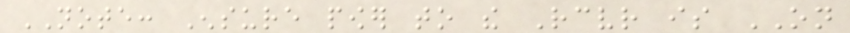NOTE: Ensure power to the Receiver is ON
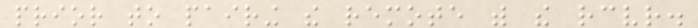prior to pairing the remote with the receiver.
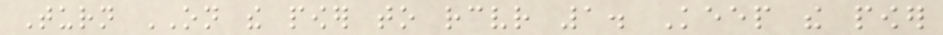Turn ON the power to receiver 1. Keep the power
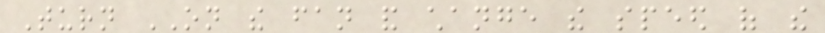Turn ON the fan and change the speed of the
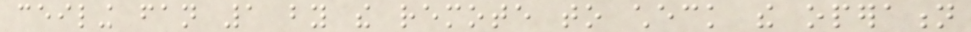ceiling fan 1 by the remote to check the operation
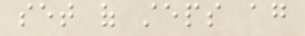set of steps again
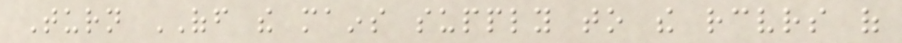Turn OFF the mains supply to the receivers of
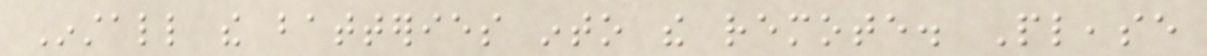Install the batteries into the remote. Please
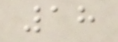18
